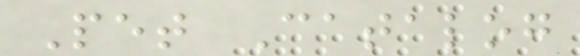Pet Catalog
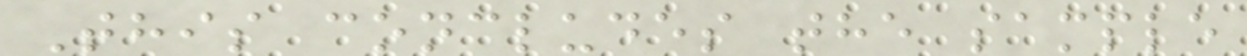This concludes the sample
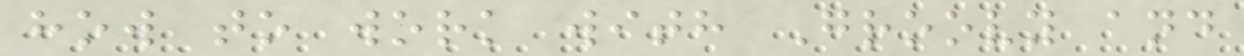how to work with Groovy and
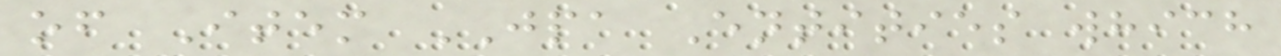of Item JPA Entities which
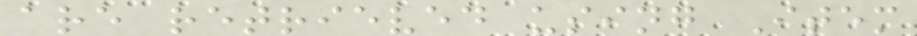are retrieved using Item
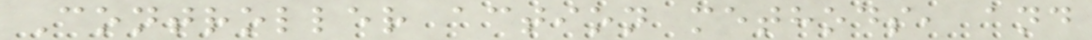Controller action methods, and
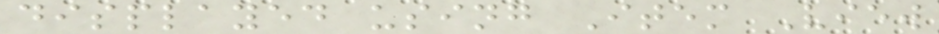displayed using Item View
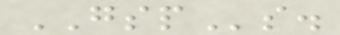GSPs.
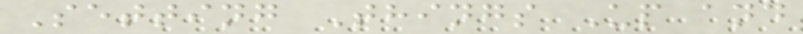Setting Things Up and
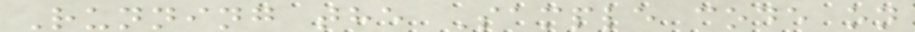Running the Sample code on
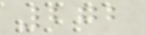272
